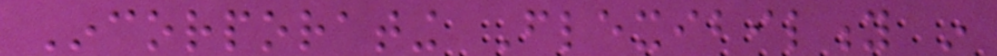Incorporating Flexibility in
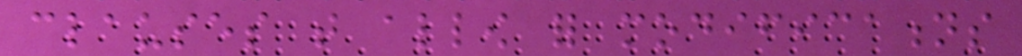clauses that allow for modifications
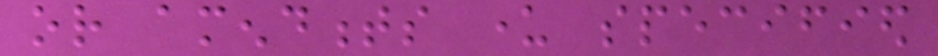or amendments under specified
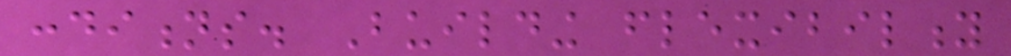conditions. Building flexibility
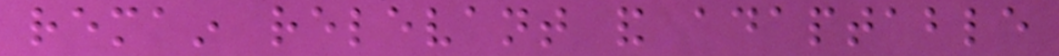remain relevant and adaptable
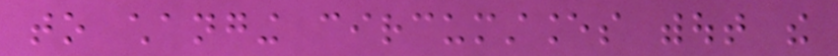to changing circumstances without the
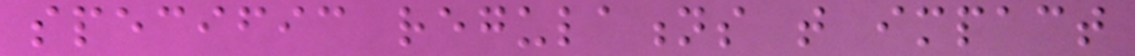specific regulations that impact
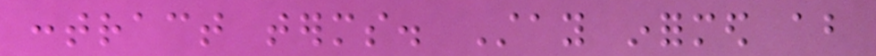contract terms. Stay informed about
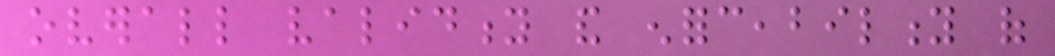overall validity and enforceability of
